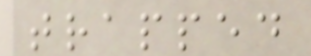trapped
